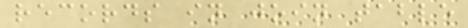records in join table
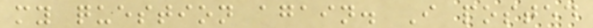my question again. I posted
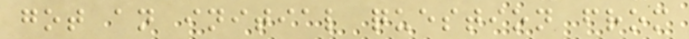got an initial question from
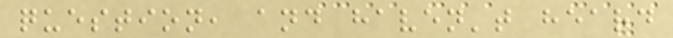question, and haven't heard
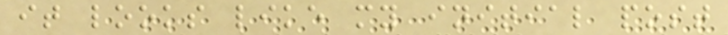it looks like my initial post
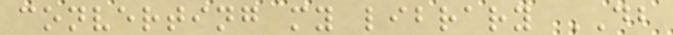converting my library DB
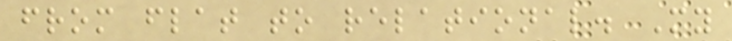from flat to relational. My
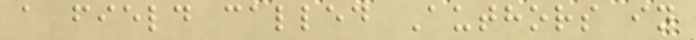a field called Authors in
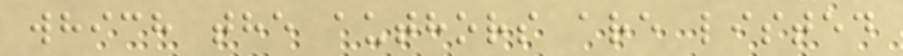which the authors are listed
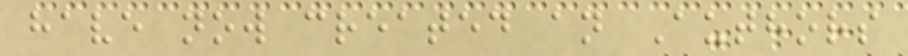have now created an Authors
